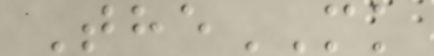TheMK
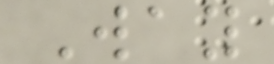Way
